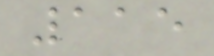115
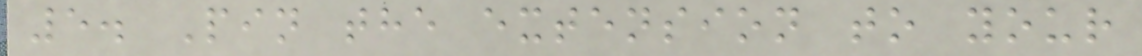5. Pin the extension to your
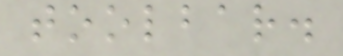toolbar.
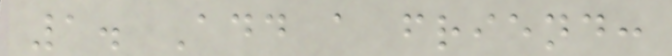1. Add a friend:
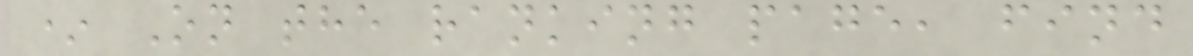* On the ranking page, find
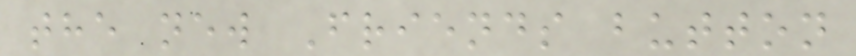the new Friends button
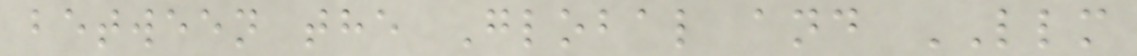between the Global and LLM
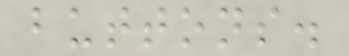buttons.
